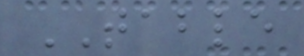TABLE
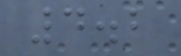4.2
